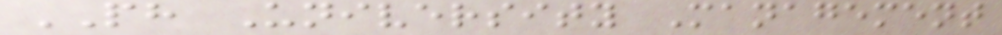PH University Management
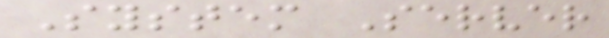System Server
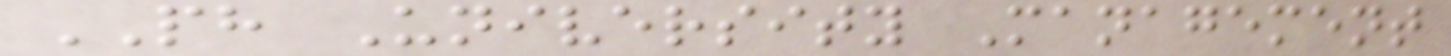PH University Management
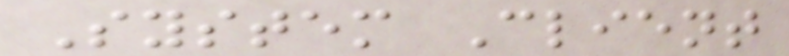System Client
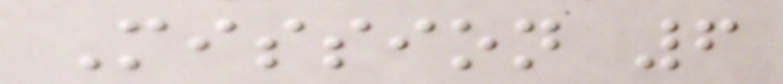Mission 6
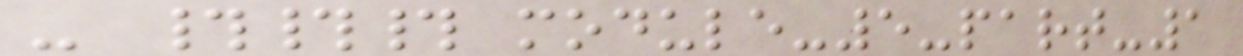- ### module-5-part-1
